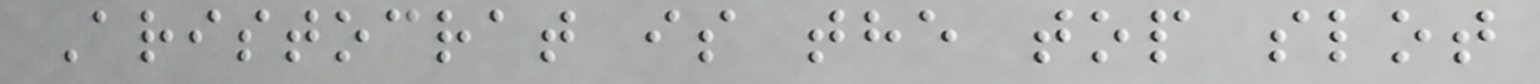Aristocrat is the top slot
